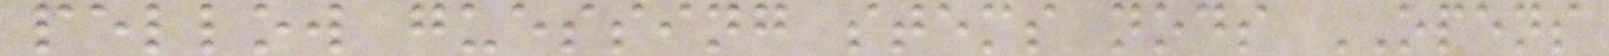pellow guessing stems nods OPENS
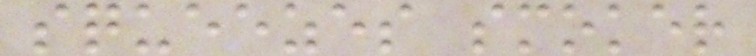squeezes smoker
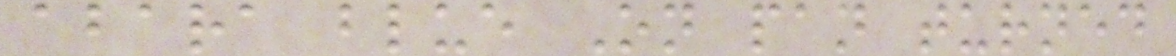abara blue On pan turned
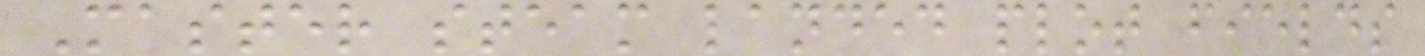Master steam landed plot fields
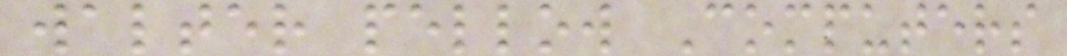walter pellow Computers
